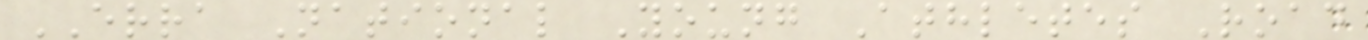ERRA National Young Athletes Road
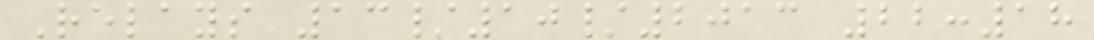Relays 13/10/2013 22:18
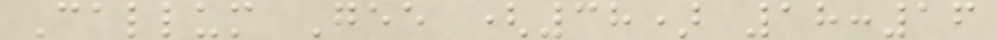Callum Gee (38) 18:16
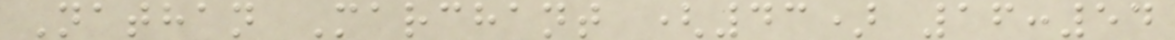Nathan Marchant (43) 16:54
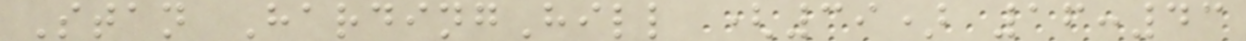Stan HardingHill (39) 16:43
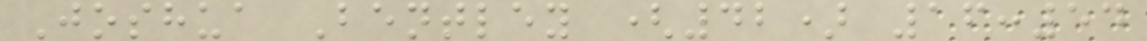Joshua Bentley (42) 16:54
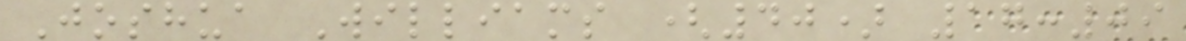Joshua Williams (40) 17:09
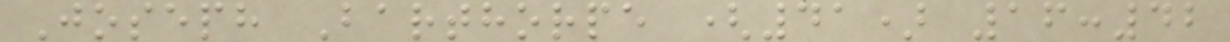Joseph Barthorpe (41) 16:42
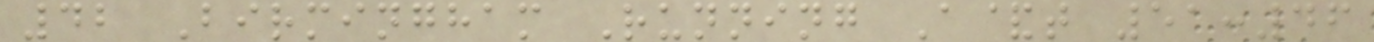42 Birmingham Running A&t 51:46
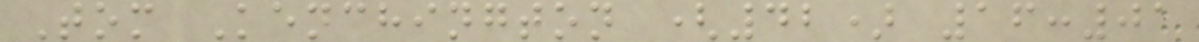Tom Kenchington (42) 16:01
